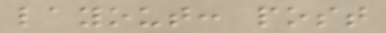layout: post
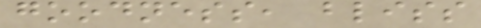goodness, bliss
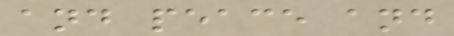and peace and
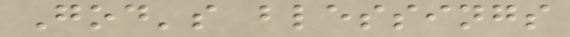God's blessings
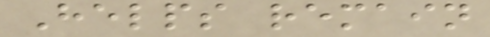Helps remain
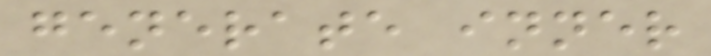generate inner
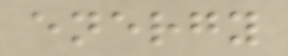energy
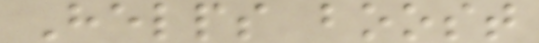Helps boost
